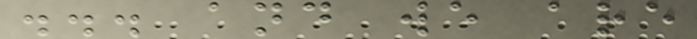... and we are
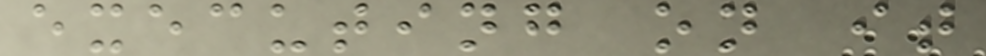executing on it
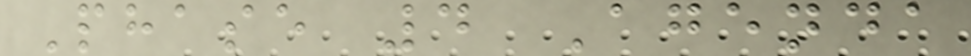Phase 4 Agenda
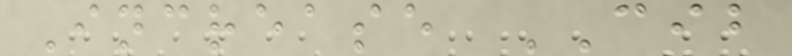Increase CIB
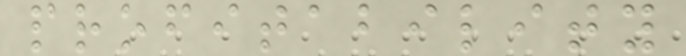profitability
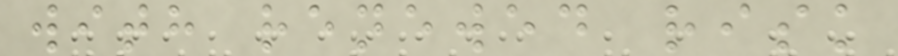with renewed risk
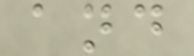and
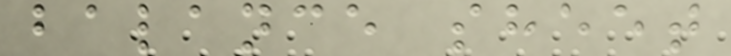balance sheet
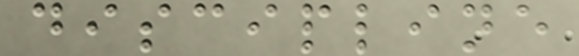discipline
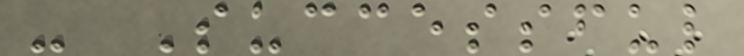- Successful
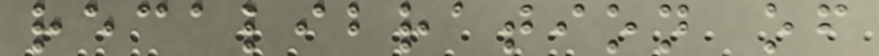recalibration of
